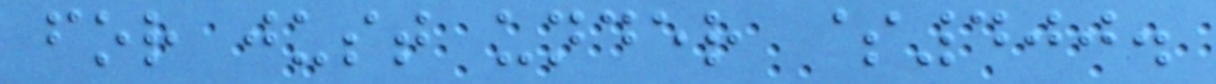for just under $400.
